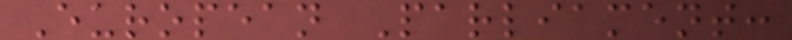European Parliament:
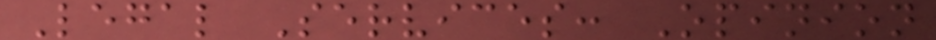Legal Services: Opinion
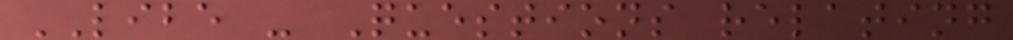LIBE - Questions relating
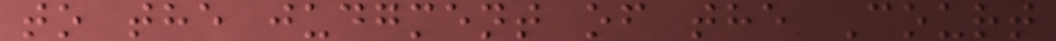to the judgment of the Court
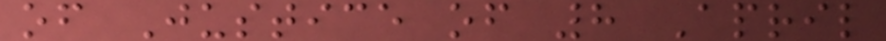of Justice of 8 April
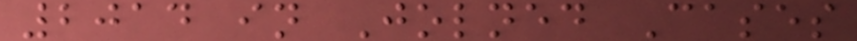2014 in Jolned Cases
